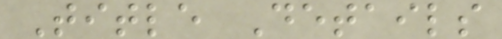Title Details
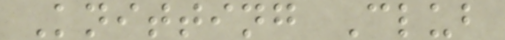Knitting Club
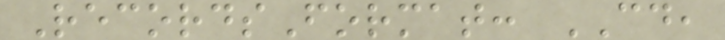RecordsFormat: CD,
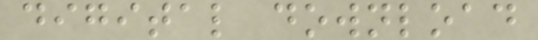digital download
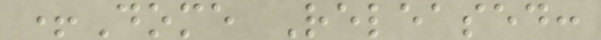+Dome Released:
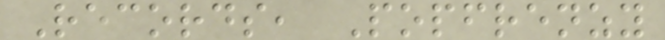Records, Popfrenzy
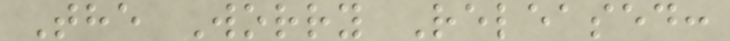The Worry Released:
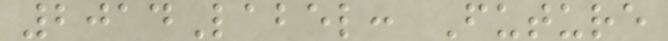2014Label: Future
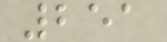251
